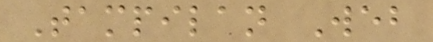Tampilan Web
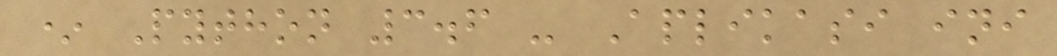* Python 3.6 - Aplikasi ini
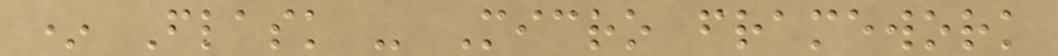* Flask - Micro framework
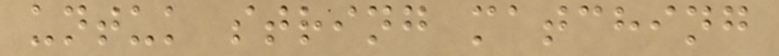untuk string matching
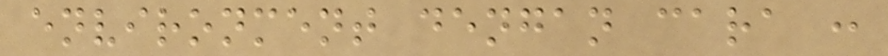environment dengan cara :
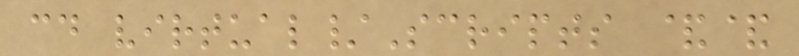cd virtual/Scripts &&
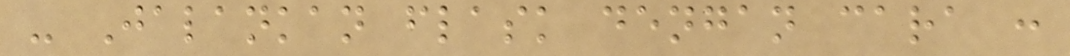- Jalankan flask dengan cara :
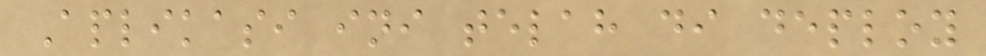Aplikasi ini telah di deploy
